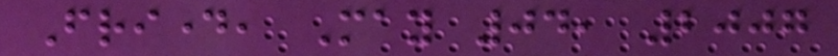Friday, May 04, 2007
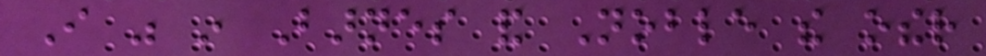I was in Barnes and Noble the other
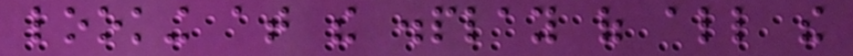looking at the display of all the
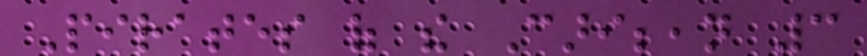Pirates of the Caribbean 3
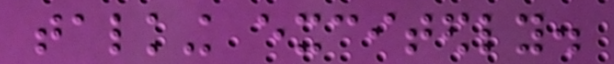talking excitedly.
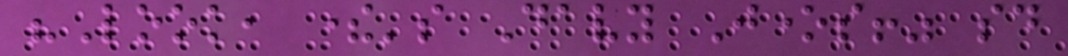"Look, there's Davy Jones!" said
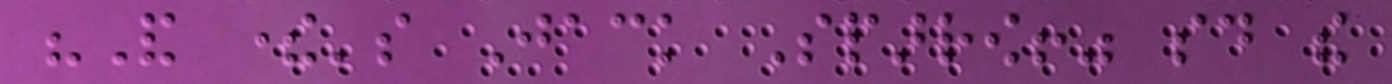"And there's Jack Sparrow!" said the
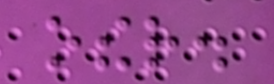other.
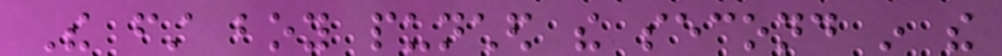The first boy punched the second in the
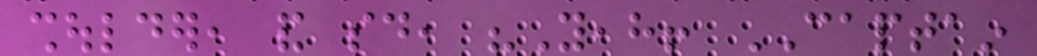shoulder, and said, "Yeah! CAPTAIN
